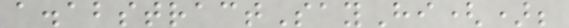a.abstractSayHi();
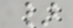}
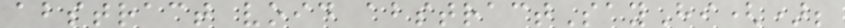abstract void abstractSayHi();
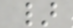}
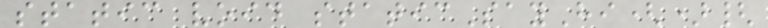static void staticSayHi(){
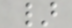}
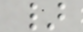}
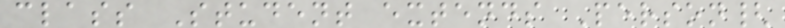class Student extends Person{
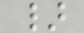}
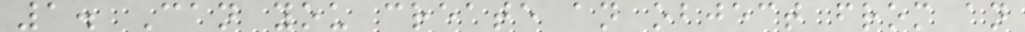1. Can you create an object from an
